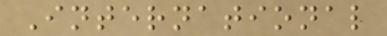International
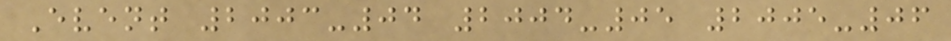Event 2003-04 2004-05 2005-06
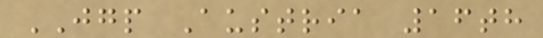JGP Austria 16th
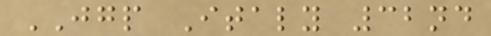JGP Italy 32nd
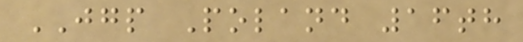JGP Poland 16th
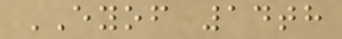EYOF 14th
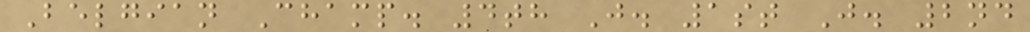Belgian Champ. 4th J. 1st J. 2nd
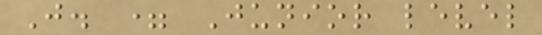J. = Junior level
